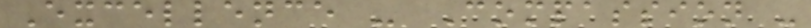Excellence - Compassion -
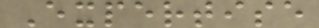Expertise
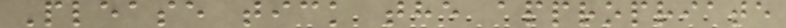Please tick the appropriate
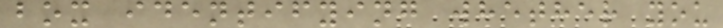box identifying whether you
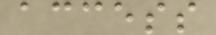access
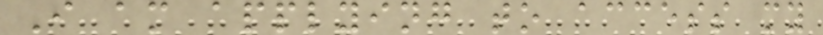I am applying to access my
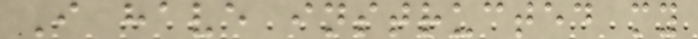I have instructed my
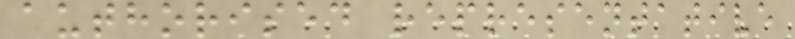authorised representative
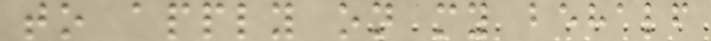to apply on my behalf
